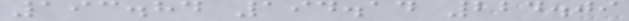193.84 194.14 224.09
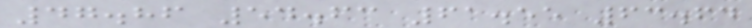47.86 54.63 61.55 63.64
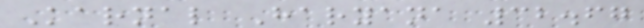Karnal Haryana 32.67
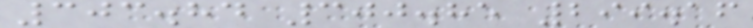303.84 300.85 299.16
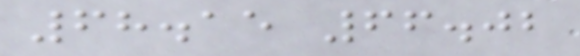68.15 66.02
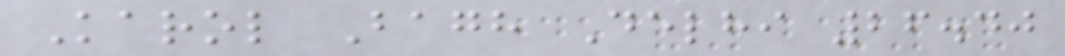Karol Bagh Delhi 26.40
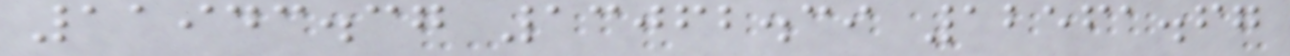11943.37 13062.39 12561.67
